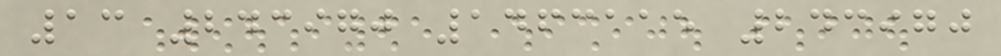13 243970 1463115 243970
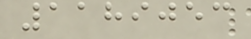1189053
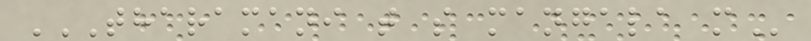THARAMANI T S MANGALA M
